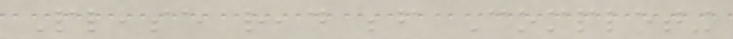Please read before Completing
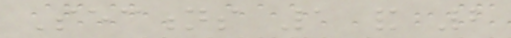Sections 1 and 2
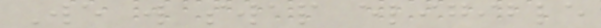We will swap eligible
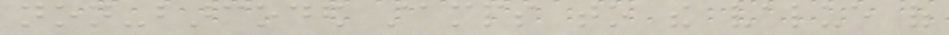non-barcoded stamps to the value of
